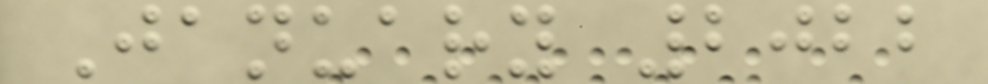January 2022
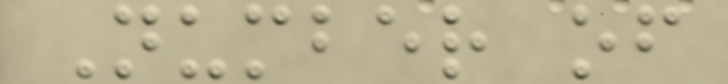Number of
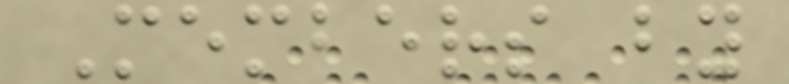Members by
